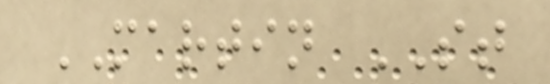MARTIN ST
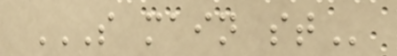S MAIN ST
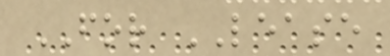FOR LEASE
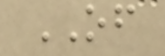OF
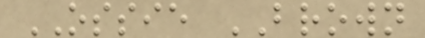OSSIE BROWN
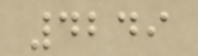4249
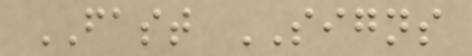FAST SIGNS
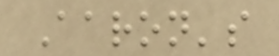Aaron's
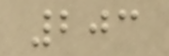203
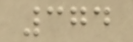374
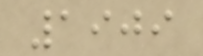1909
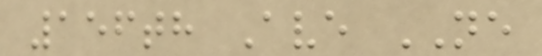156th Ave NE
